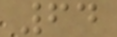64
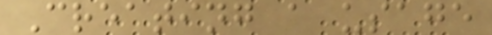Creating a usage
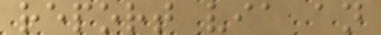report via an
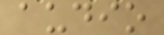audio
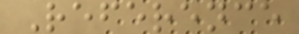Reference
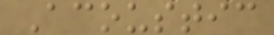Acoustic
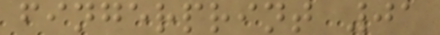fingerprint 01
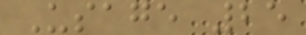Usage 25
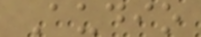Audio
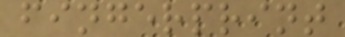fingerprint
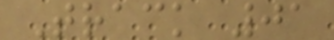Track 01
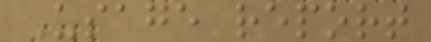Usage report
